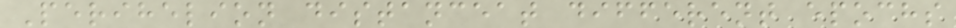Perihelion distanceat different epochs
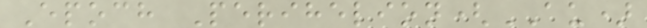Epoch Perihelion(AU)
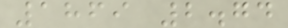1869 2.74
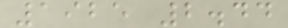1925 2.44
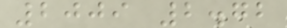2009 2.72
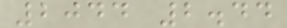2044 2.44
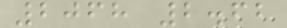2068 2.62
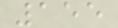155
